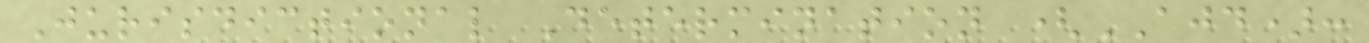Jurisdictional Determination (AJD):
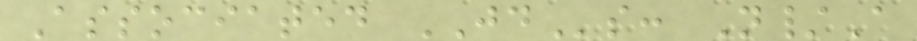Associated JDs: N/A
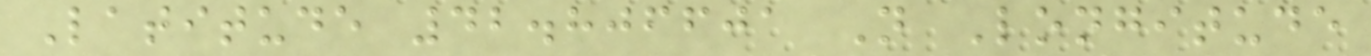Latitude 42.806601 N Longitude
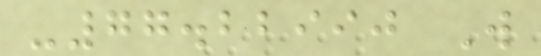-77.22990 W
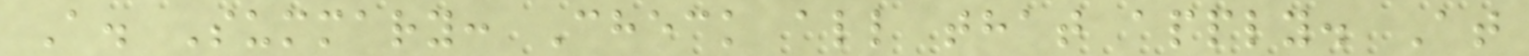A. Summary: Check all that apply. At
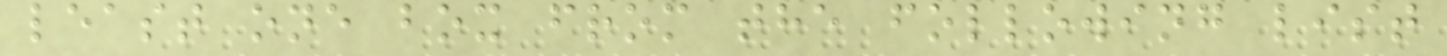least one box from the following list
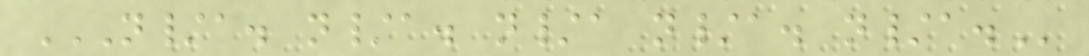N/A. N/A. N/A N/A. N/A.
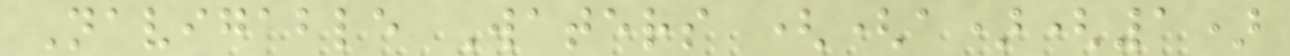Navigable Waters ((a)(1)
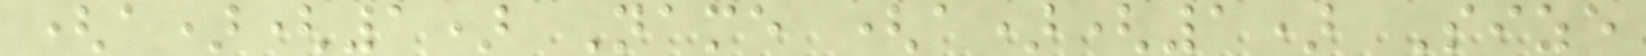(a)(1) Name (a)(1) Size
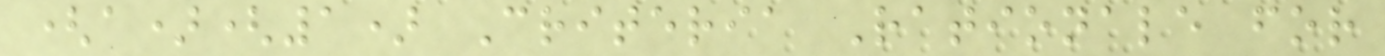(a)(1) Criteria Rationale for
